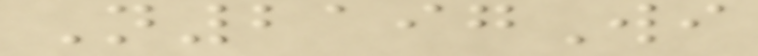N2197Wi
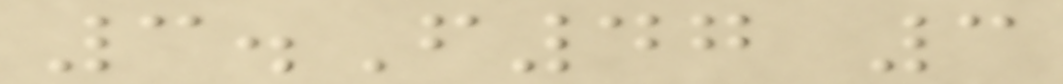3.F47 3
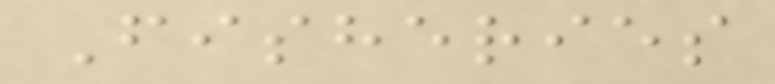Fisheries
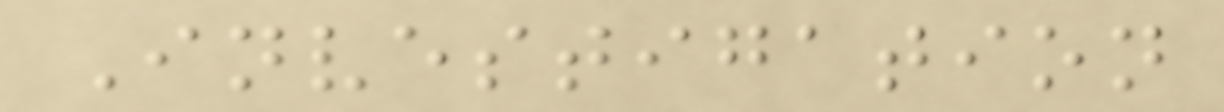Investigation
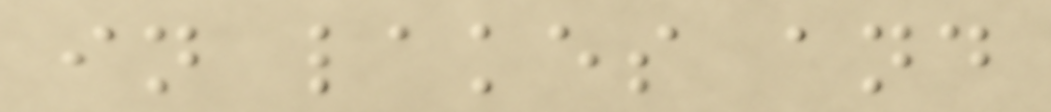in lakes and
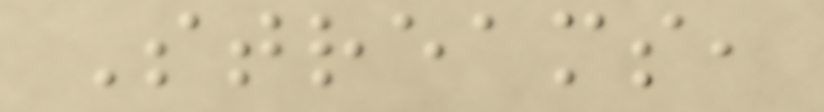Streams,
